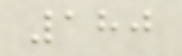180
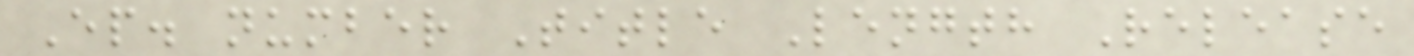Ep. number Title Length Release
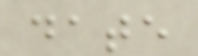date
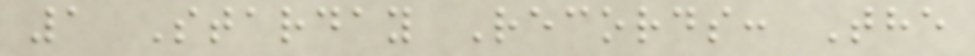1 Starday Records: The
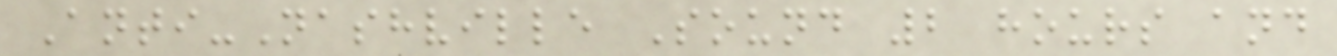Anti-Nashville Sound 2 hours and
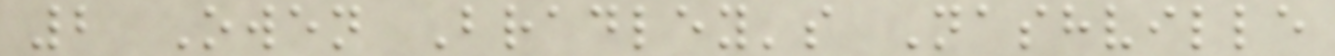2 Owen Bradley's Nashville
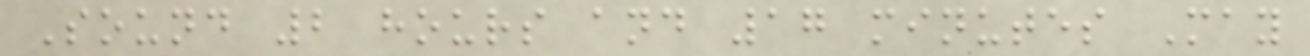Sound 2 hours and 17 minutes May
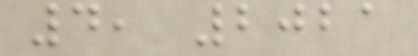4, 2021
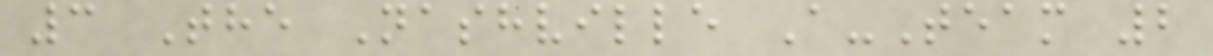3 The Nashville A-Team 2
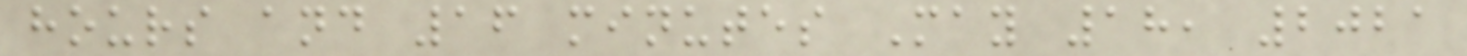hours and 16 minutes May 18, 2021
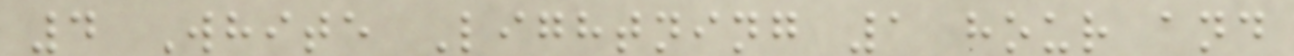4 White Lightning 1 hour and
